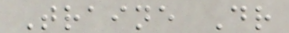Traine Dr
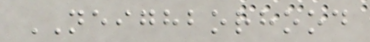NEIGHBORHOOD
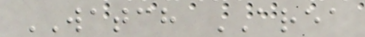WATCH AREA
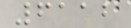6112
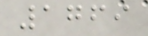1769
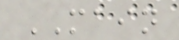MAIN
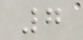7
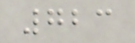723
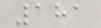181
